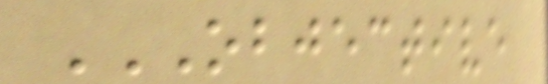OBJECTIVE
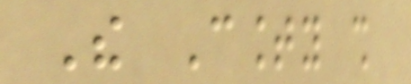The County shall
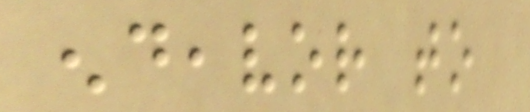endeavor to
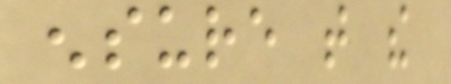ensure that the
